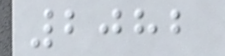2082
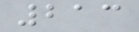213
